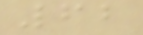62
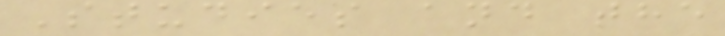Studies and the
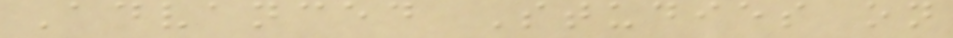Advanced Studies on
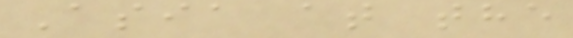Asia at the
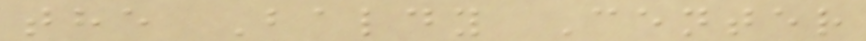the Baldy Center
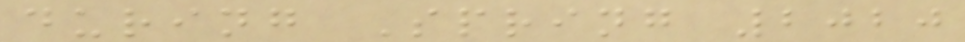during Spring 2020
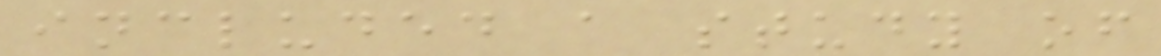included a study of
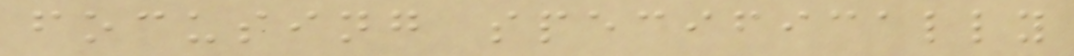focusing specifically
